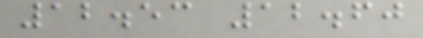12.53 12.60
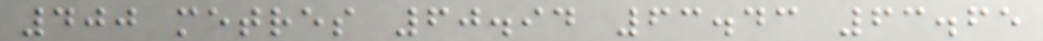400 metres 60.94 63.43 63.65
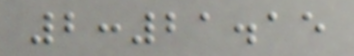2:21.15
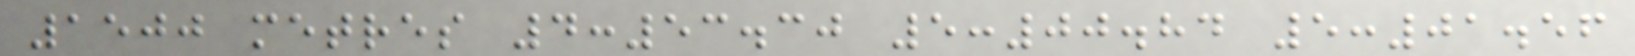1500 metres 4:53.30 5:00.84 5:01.56
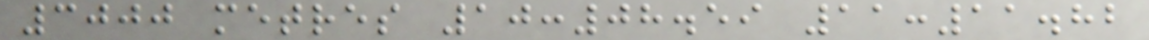3000 metres 10:08.59 11:11.82
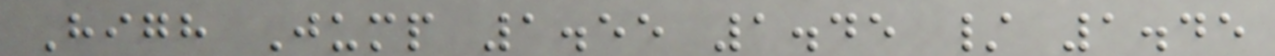High Jump 1.55 1.45 / 1.45
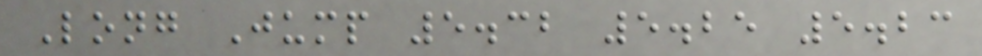Long Jump 5.32 5.25 5.23
